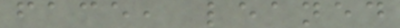face, leaned
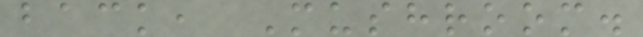back, Mushroom.
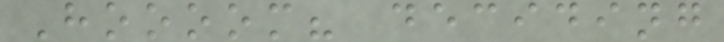Hoooom? deciding
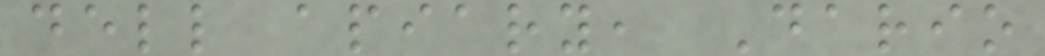dell apiary, Dario
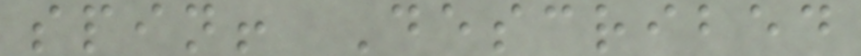spin! Described
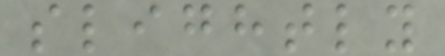slightly
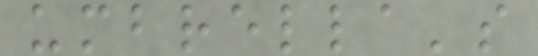umbrella's
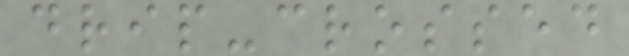drip-crossed
